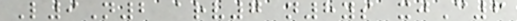L9N2 arv7 n8ys xjC6
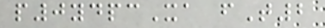p0ydpcXa fT2
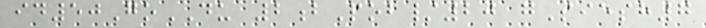id50GoDU 2bPob/20 gSiesh7
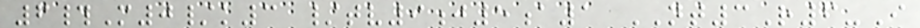6#M0/k3 /tv9j5a1 NT3R6-I
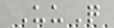UuQ
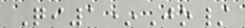Qi1*Jo/
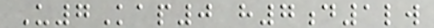U7Kap0 h7d1lw
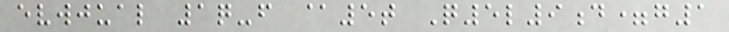evwjual 1q-f @5t Q5l9d=g1
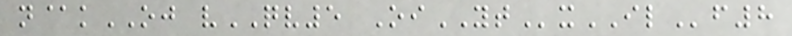n@kOJ vQV5 OiYTxILf8
